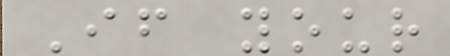If your
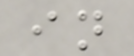in
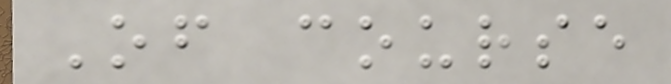Of course
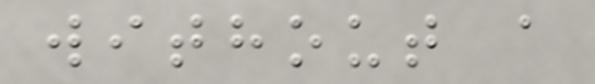without a
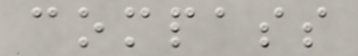compass
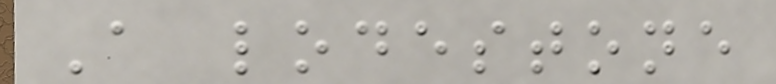A lodestone
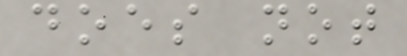does not
